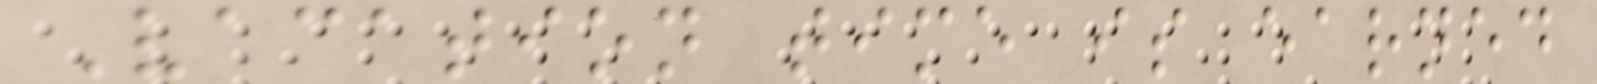Vacation time is earned
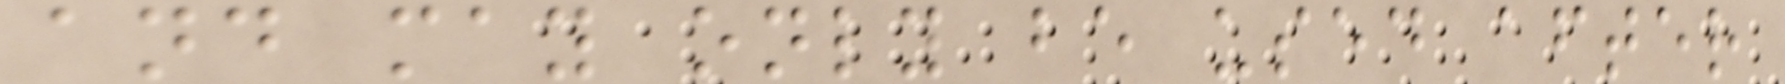and may only be used after
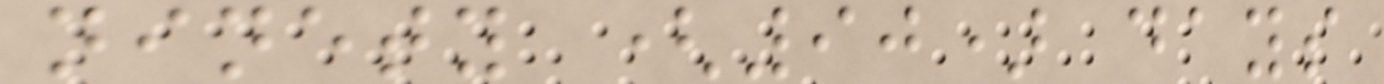ninety (90) days
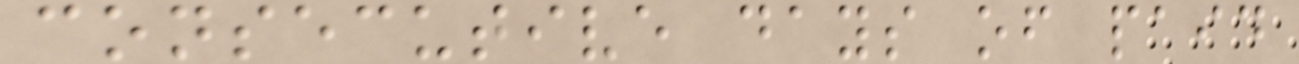consecutive days of paid
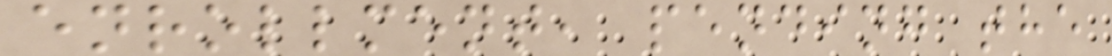enrollment, pending the
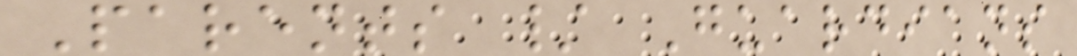Parents / Guardians
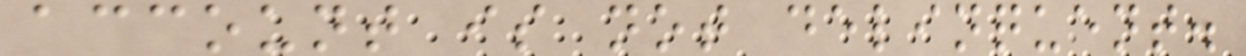account is not delinquent.
